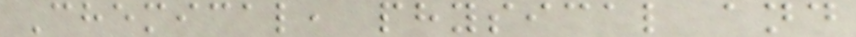Chemical, physical and
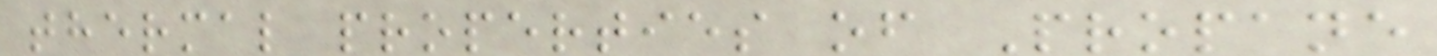thermal properties of Propane
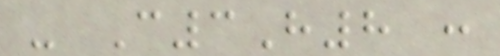- C3H8 :
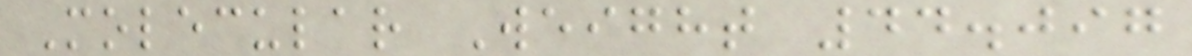Molecular Weight 44.097
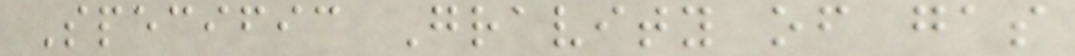Specific Gravity of gas
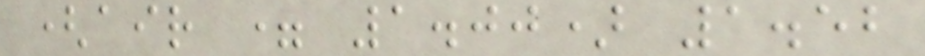(air = 1.00) 1.52
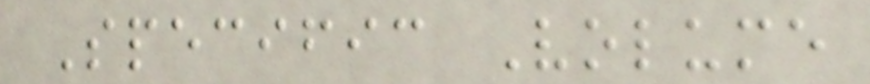Specific Volume
